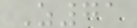Z71
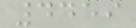4459
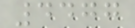4477
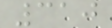310
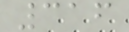316
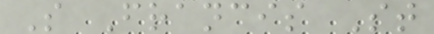S Francis St
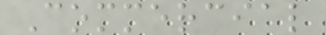Commercial
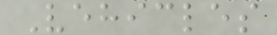Vehicles
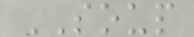SOUP
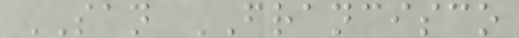SAN FRANCISCO
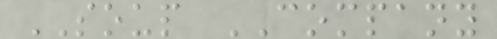SOUP COMPANY
